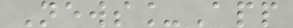News_App
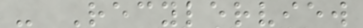- Recylerview
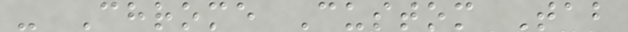- Chrome Custom Tab
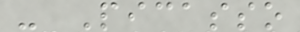- Picasso
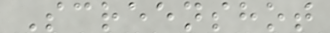Screenshot
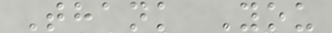Thank You
